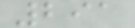291
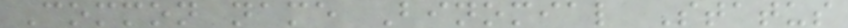Common name Binomial Status
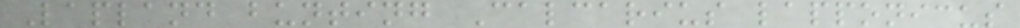Lapland bunting Calcarius lapponicus
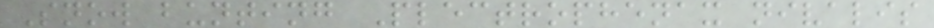Snow bunting Plectrophenax nivalis
